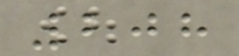208
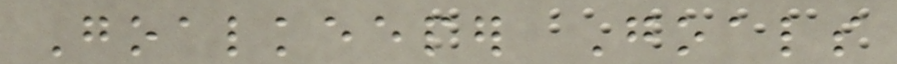Goalkeeper Goals
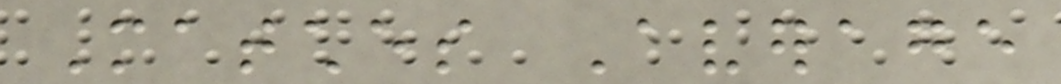Matches Average
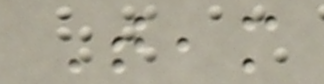Team
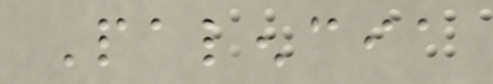Palencia
